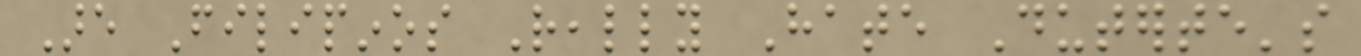Are Filipinos Really Hate Duterte's
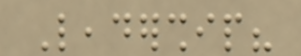Leadership?
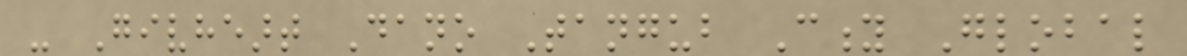- Givheart Dano Tangub City Global
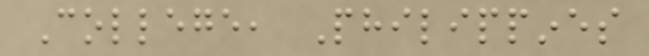College, Philippines
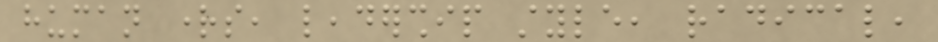human rights, leadership style, radical,
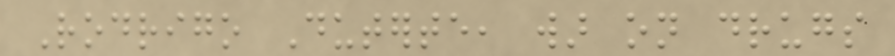Rodrigo Duterte, war on drugs
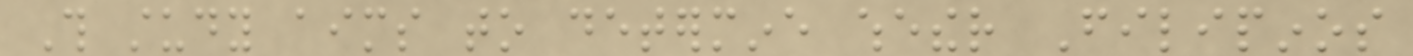This study aims to determine whether Filipinos
